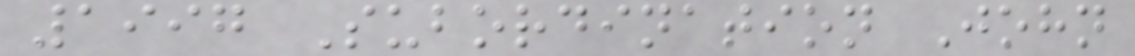1997 Subordination John
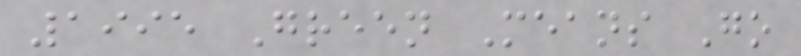1995 Green Means Go
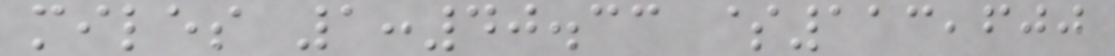miles 1:40.33 $113,600
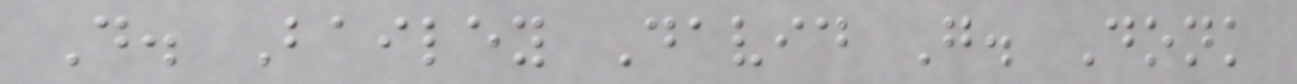D. Bailey David G. Donk
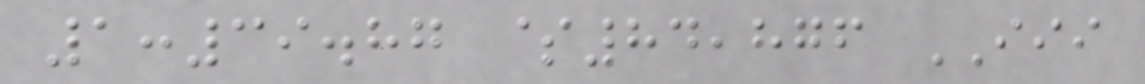1:39.87 $84,876 III
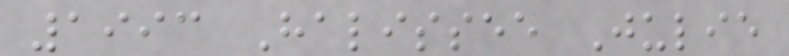1993 Halissee Julie
